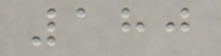180
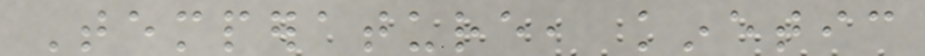Temperature, kinetic
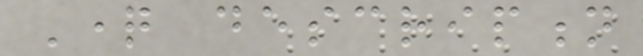Question description
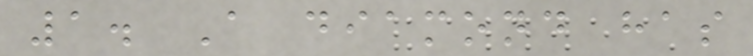1. A diamond has
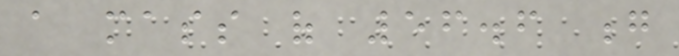a mass of 56.6 g
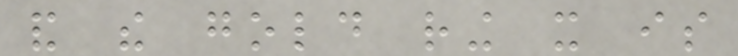and the gold ring it is
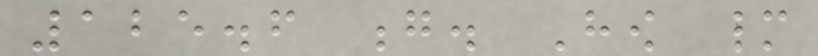125.6 g. How many
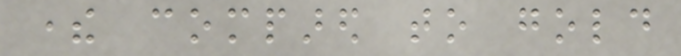there compared to gold
